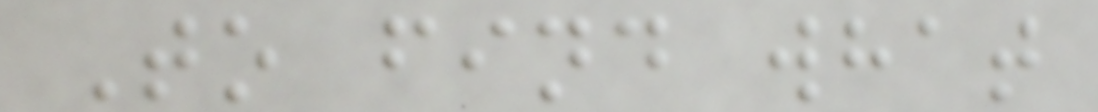To find what
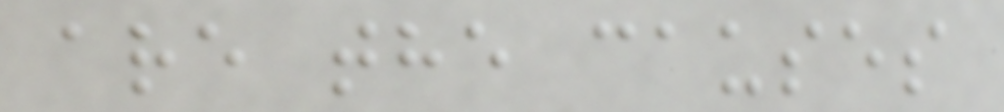are the causes
